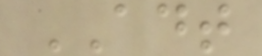ADT
